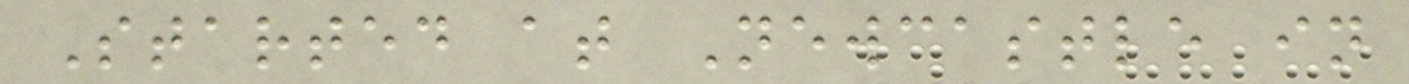Started at Newcastle in
